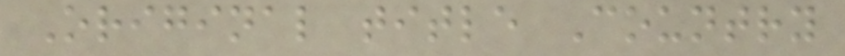Original title Country
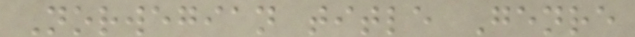Norwegian title Genre
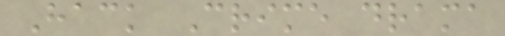Hack Crime drama
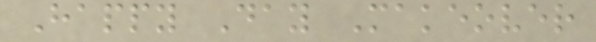Happy Day Makeover
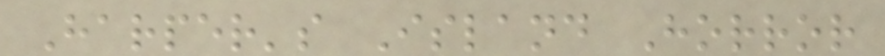Harper's Island Horror
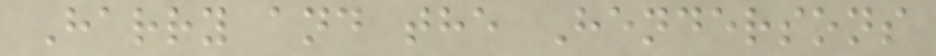Harry and the Hendersons
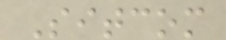Sitcom
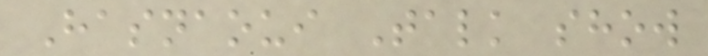Hasnaoui Talk show
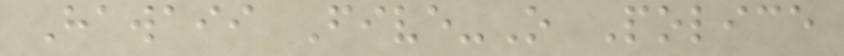Hawaii Five-O Police
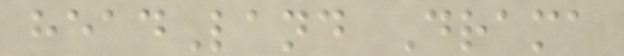headLand Drama
